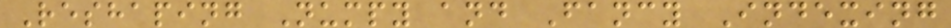Reshaping Numpy and Fancy Indexing
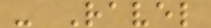- Ravel
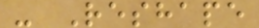- Reshape
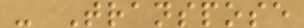- Transpose
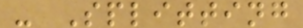- Splitting
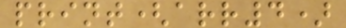print(arr4)
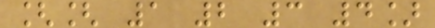[[ 1 2 3 4]
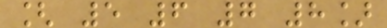[ 5 6 7 8]
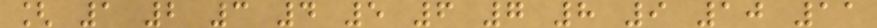[ 1 2 3 4 5 6 7 8 9 10 11
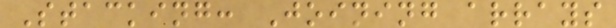Stacking: Joining arrays
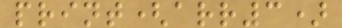print(arr3)
